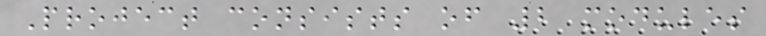Project consists of 2 modules
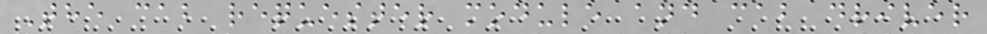The cab requester module and cab driver
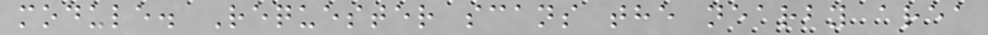module. Requester scans the nearby area
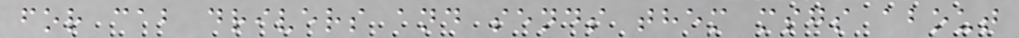for cab drivers and sends them msgs about
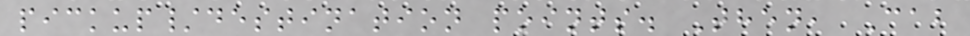pickup/destination points. Then, Cab
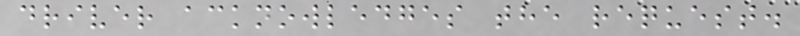driver acknowledges the request.
